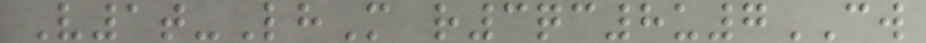V1t-LhM r3qc8u7CW
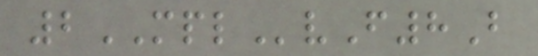2MPLvF8B
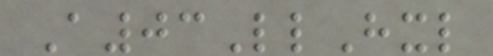A03LlHxl
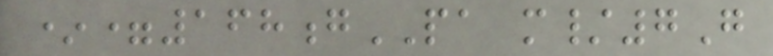*=168gPA m/7G
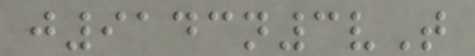j9143n3vT
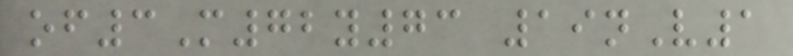of3M72y73 19nV1
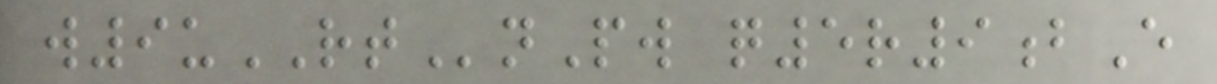w9uRTnPw q5r9bE
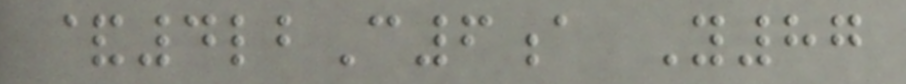&4lbC6a Y87
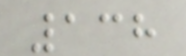138
